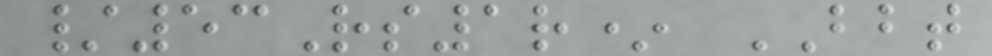/53Rs1r* BBT
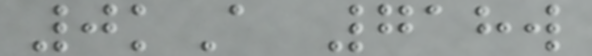0kA 718w
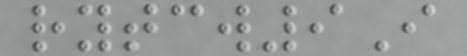rytcw9I
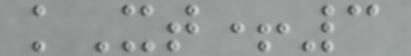kXt+3
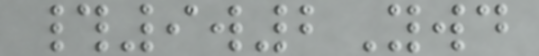#9w2Ywd
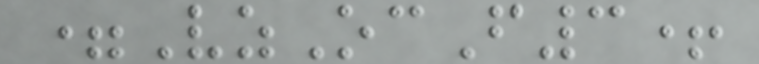=VzOcF3+
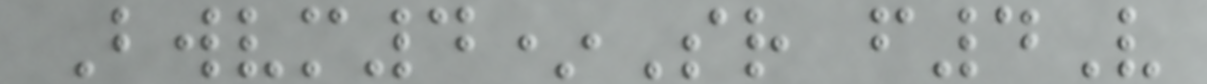Bwvm4*Sr f4V
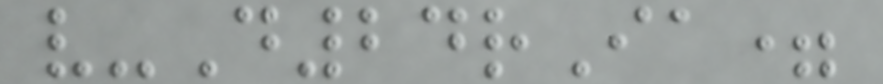v-D24rIa=
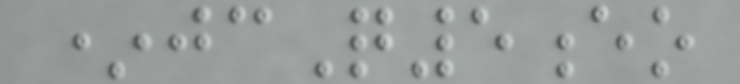*jcQ5eo
